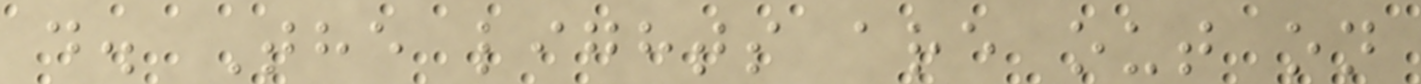d. The lights are out on
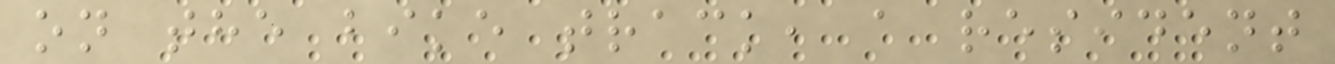on the bike track, a resident
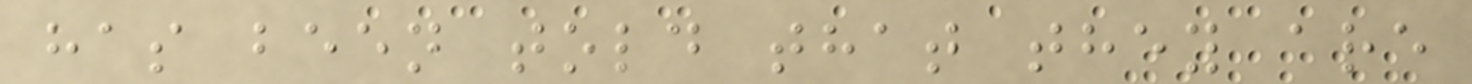has been told that they are
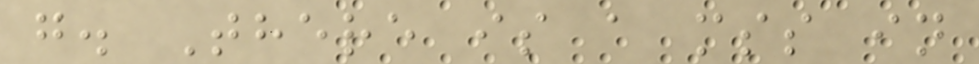g. There is a mss in
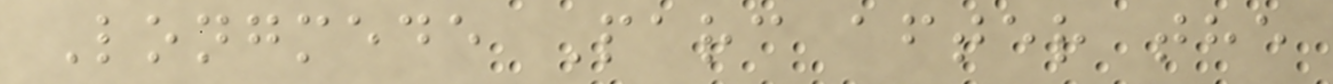Longmede Parc after the
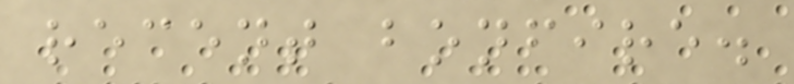recent bonfire.
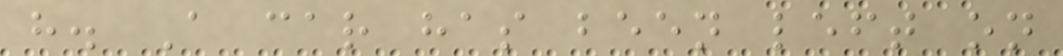h. A car has been left on
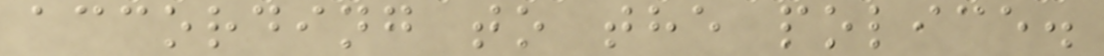according to the police.
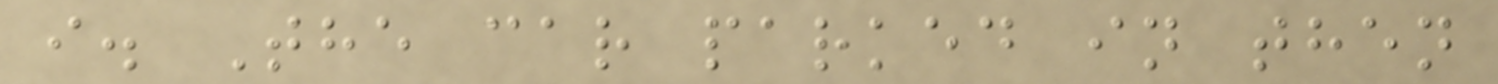i. The car parked in then
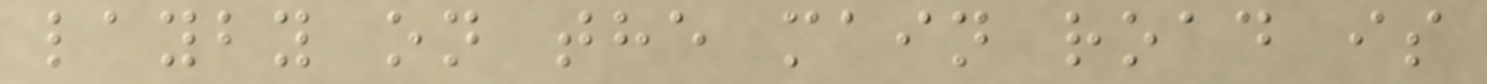layby on the main road is
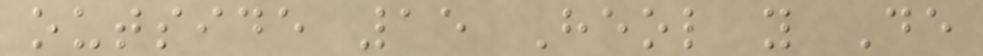outside 15 Heol y De
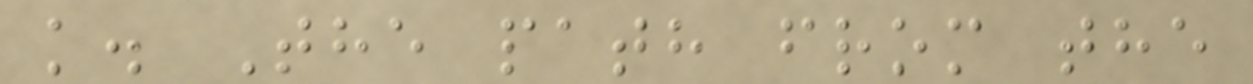k. The path from the
